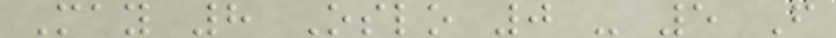May 8 Oslo 0 - 5 F
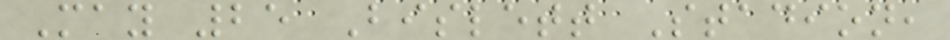May 25 Bislett Stadion,
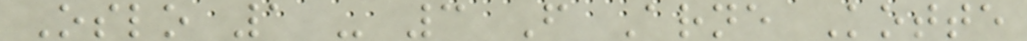Oslo 1 - 3 F Arne Kotte
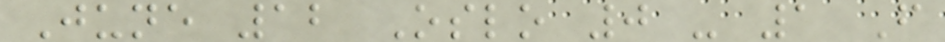June 12 Oslo 0 - 1 F
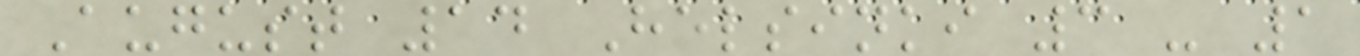August 14 Helsinki 3 - 1
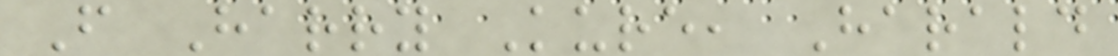F Harry Kure, Harald
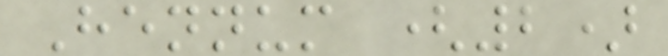Hennum (2)
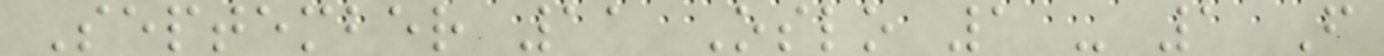September 11 Oslo 1 - 1 F
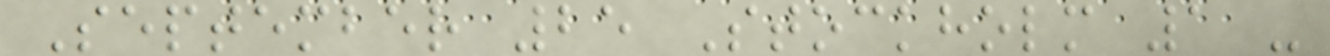September 25 Stockholm 1 -
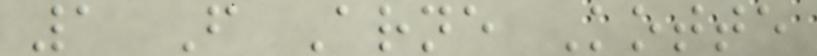1 F Arne Kotte
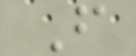F
